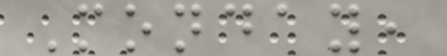Monday,
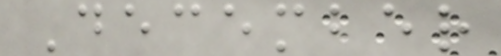December
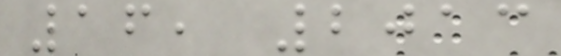16, 2013
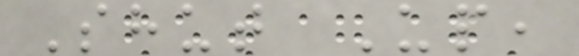Shut Up,
